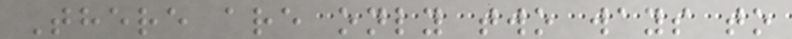There are only two ways to
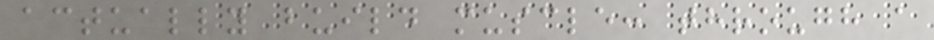actually build muscle: through a
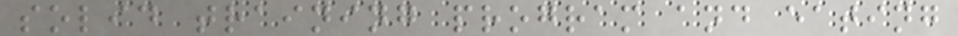solid training program and eating
